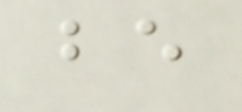be
